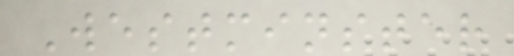Westminster
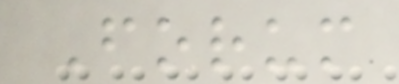Forum
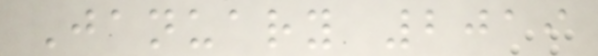January 2019
